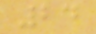24
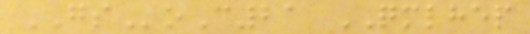GSoC21 QMLHEP
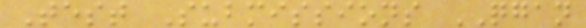Test Submissions QGAN
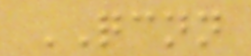QCNN
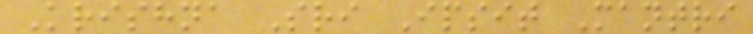Krishna Sri Ipsit Mantri
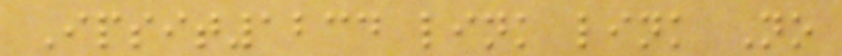Ipsit1234 link link No
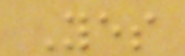Yes
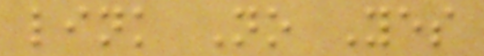link No Yes
